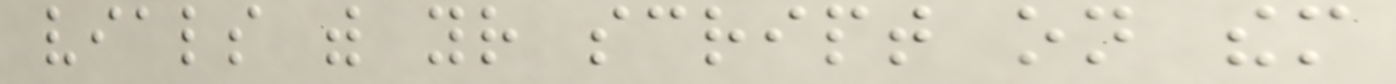vials with your script on them
